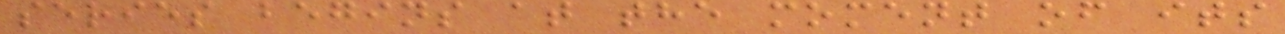series begins at the moment of its
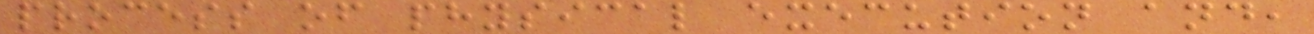process of physical execution and,
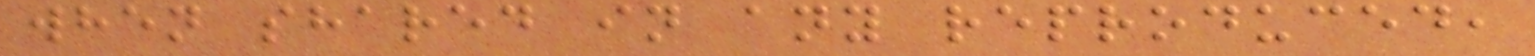when shared in any reproduced,
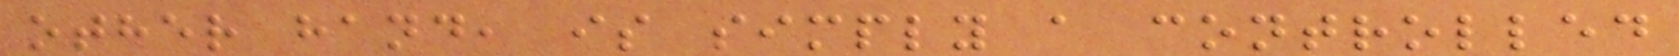other hand, is simply a controlled
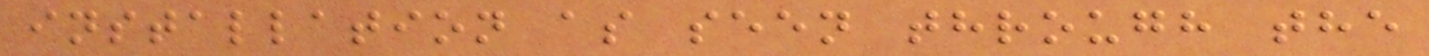installation as seen through the
